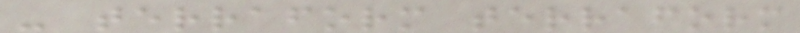- terraform terraform
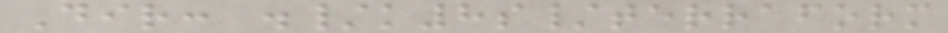Dir: ./k8s/terraform
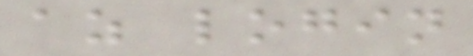az login
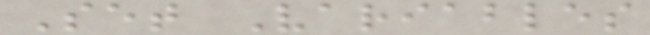Set Variables
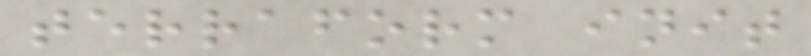terraform init
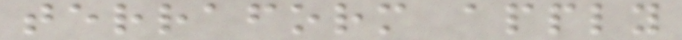terraform apply
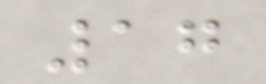17
